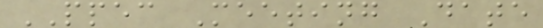PPEC Meeting Date
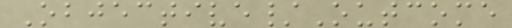Objective/Outcome
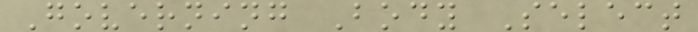Governing Body Select
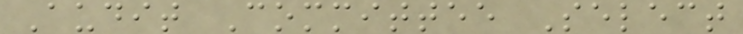Audit Committee Select
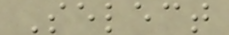Select
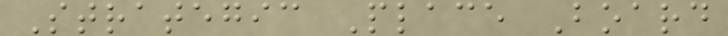Strategic Place Board
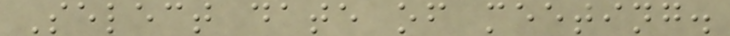Select date of meeting.
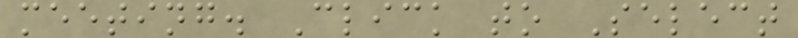meeting. Click to Select
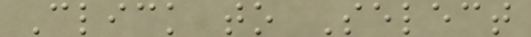Click to Select
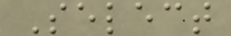Select
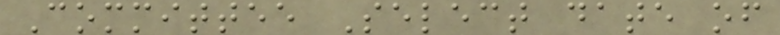Committee Select date of
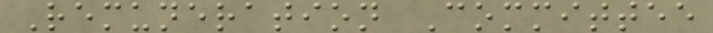Remuneration Committee
